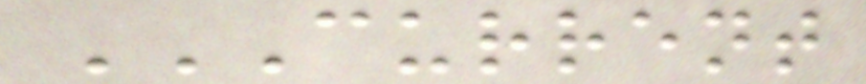CURRENT
